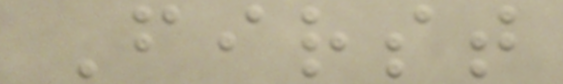First
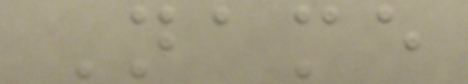Name
